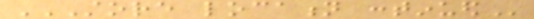STORE LOCATION CONTINUED
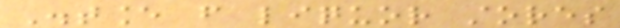Distance from liquor stores
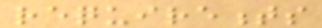requirements
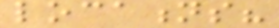locations?
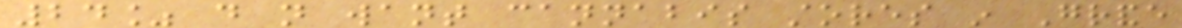24% do not want cannabis stores in Grande
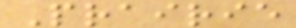Prairie
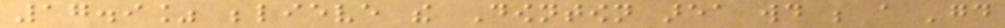17.9% believe the Downtown area would be a 'good
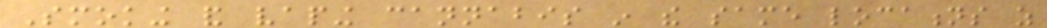Smoking and vaping cannabis in the same locations as
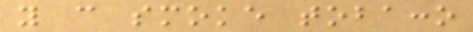you can smoke tobacco
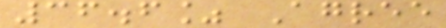36.6% Agree
